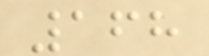168
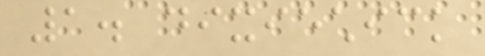1. dixiechick
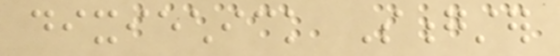dixiechick Songster
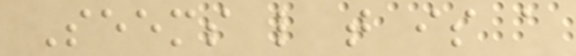Seems like that is a
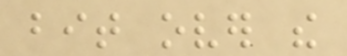bit over the
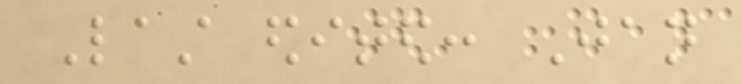Last edited: Jan
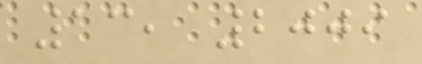13, 2009
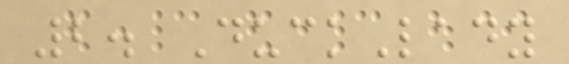2. DuckLady
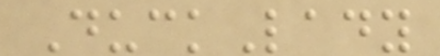DuckLady
